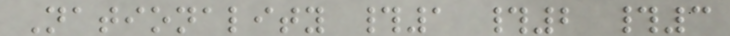Nationality #1 #2 #3
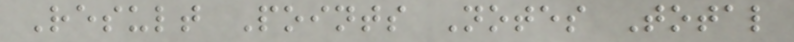Result Points Notes Total
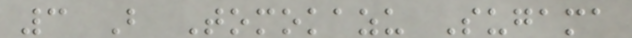3 B Tomokazu Sugama
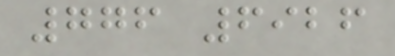776 6926
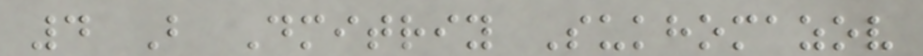4 B Dmitriy Sukhomazov
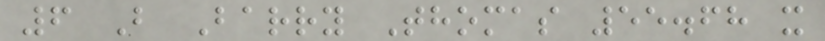6 B Barry Thomas 55.68 x
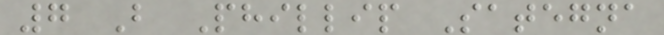7 B Phillip Sategna
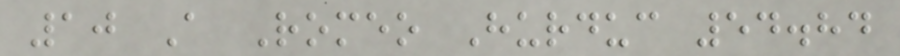10 A Romeo Hurduc 54.84
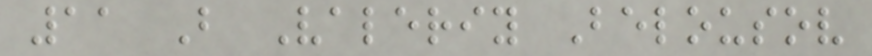11 B Valeriy Belousov
